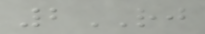2RJ
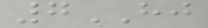7HJ
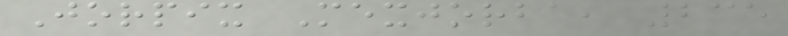Jorpix Mexjorba, 235
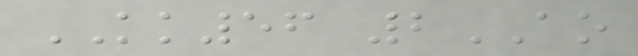KK56 2AO
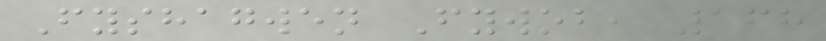Fyshagwen Fywob, 168
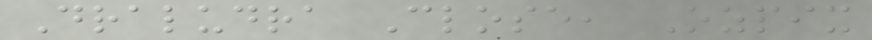Draludra Close, Ozpix
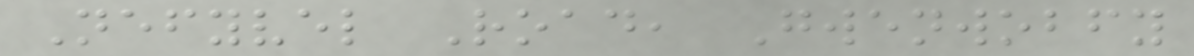Nefyvel Road, Gwenwobfy
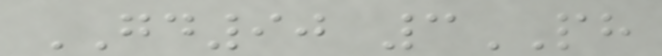GD90 3PH
